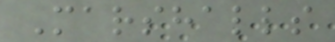Marshalls
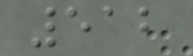512
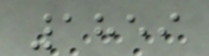1859
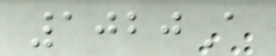1020A
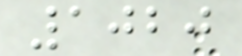1020
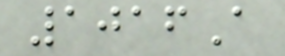1016A
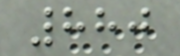880
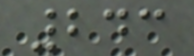243
